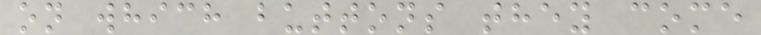on which buttons they come
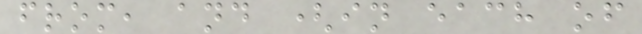from, and (in each of
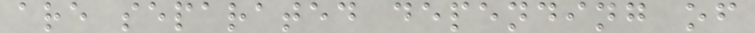are separated depending of
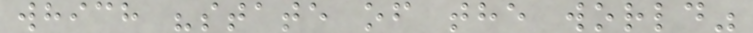which "state of the world"
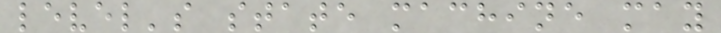level's state machine may
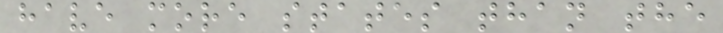have more states than the
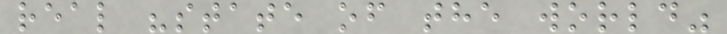real "state of the world"
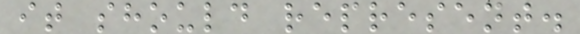it should represent.
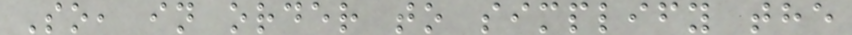So, in order to simplify the
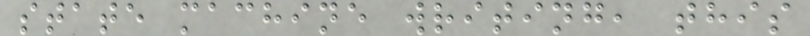state machine writing, this
